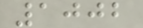1002
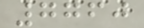7760
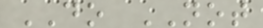DO NOT
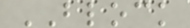BLOCK
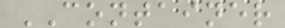CONTAINER
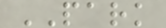PARK
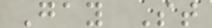Gay St
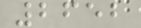2652
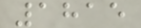1815
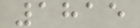1815
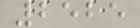2525
